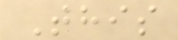This
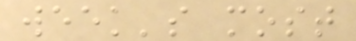week's most
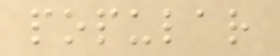popular
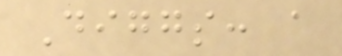Diggs: a
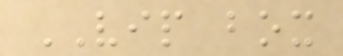VIP box
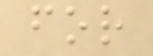for
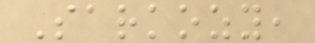Sarkozy,
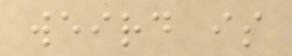weird is
